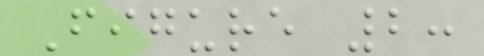Figure 2:
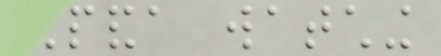Panda watching
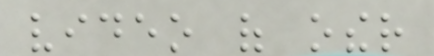video of other
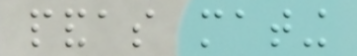pandas mating
